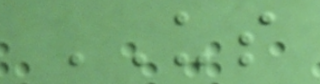US
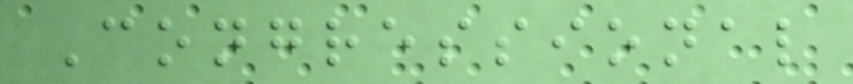Congressional
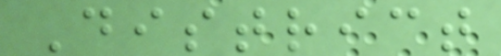District
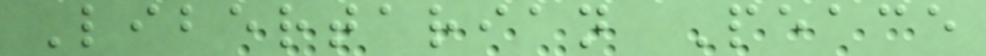Libertarian Peace
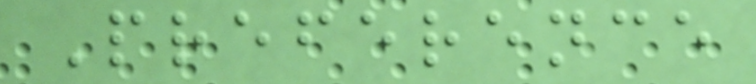Preference
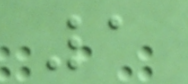1
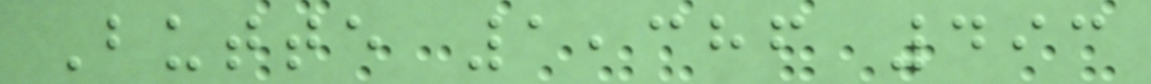Butte 1,386 493
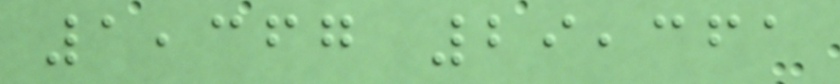1,367 29,361
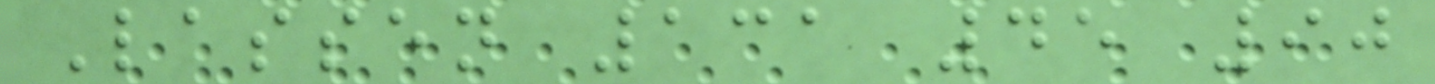Lassen 131 45 90
